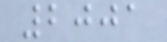2001
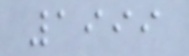1999
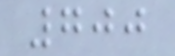700
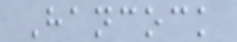Hancock
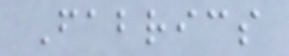Fabrics
